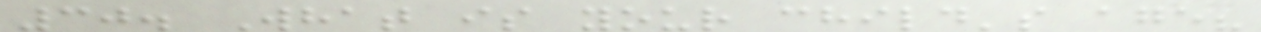30. What is your child's age?
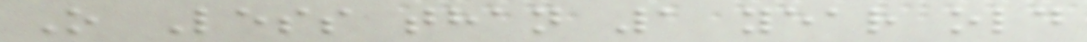O Less than 1 year old
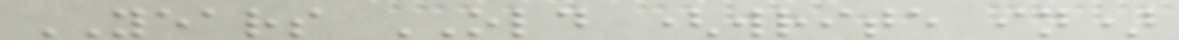YEARS OLD (write in)
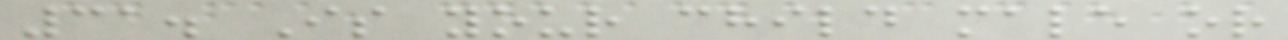31. Is your child male or
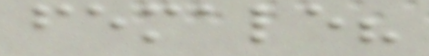female?
